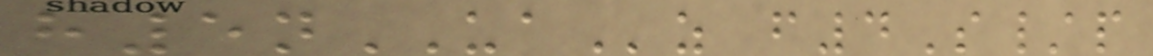h5nUAz f4S/p
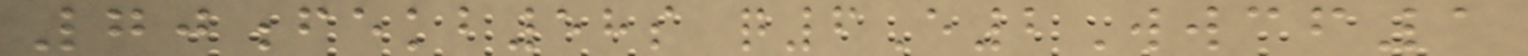70fekb58s q6E2Wwcf1
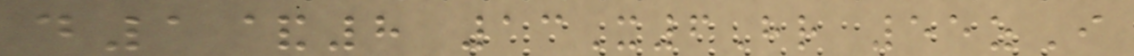d1&8 13X6Hr 55zI
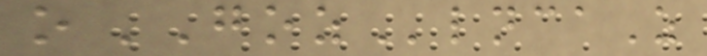oGOZlncaZ
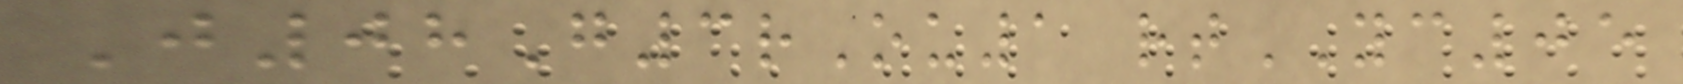J08G3rOu1 rtYC05
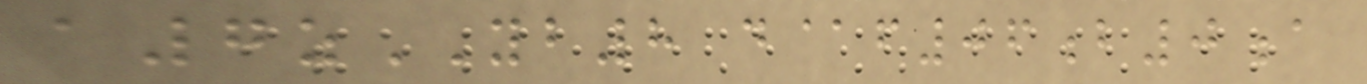a7zYB8 d@f06b0a
